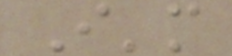I'm
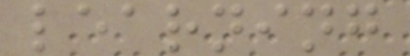learning
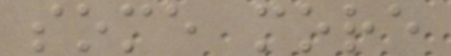some more
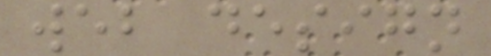web design
